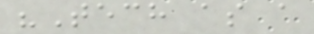"Tech as a
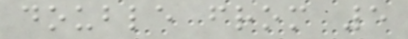double from 5
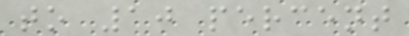to 10 percent
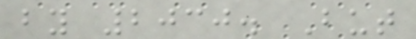by 2030. But
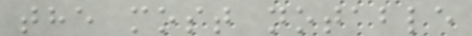the most notable
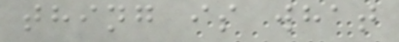thing is what
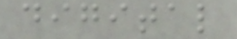digital
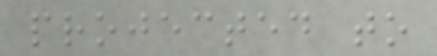projected to
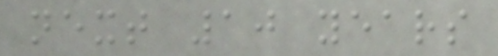next 10 years
